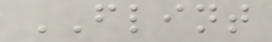FLINT
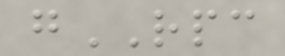gRPC
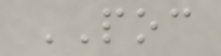POC
